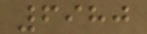6980
